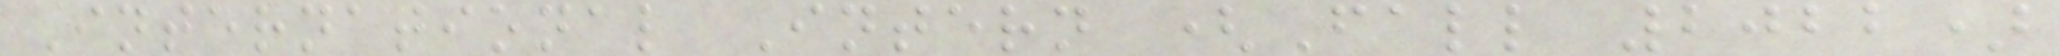International Intern (Fall 2022)
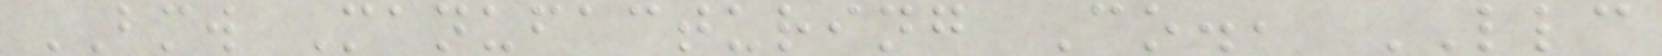BMW Manufacturing Co., LLC
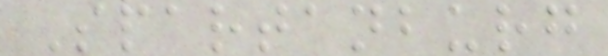Spartanburg
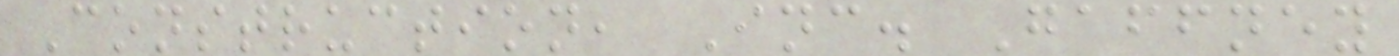Construction, Inc. Gaffney
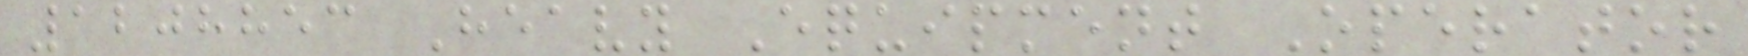1208853 Heavy Equipment Operator
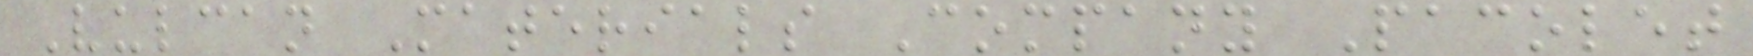Vulcan Materials Company Pacolet
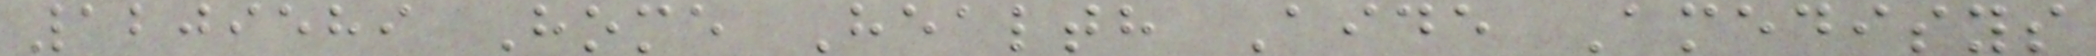1209589 Home Health Aide Amedisys
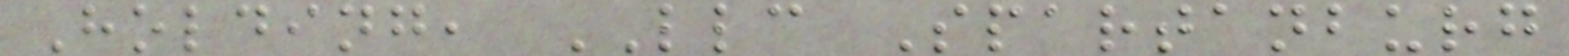Holding, LLC Spartanburg
